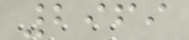2969
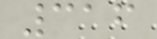316
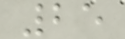25
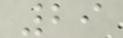29
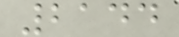2144
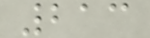213
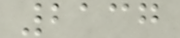2137
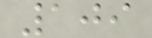109
